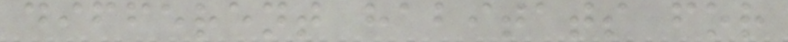different habitats for
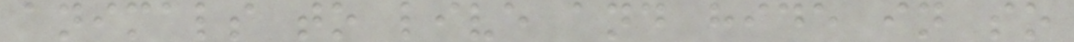animals to live and hide in so
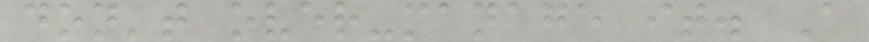don't over-manage it. A
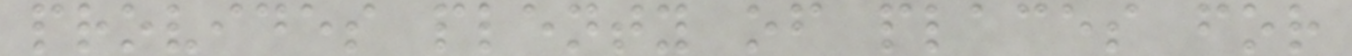provides plenty of places for
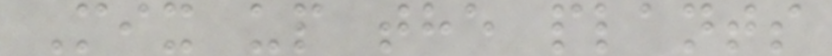Mix up the plants
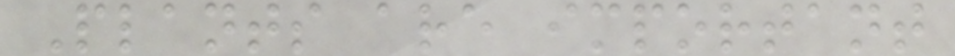Plants are important
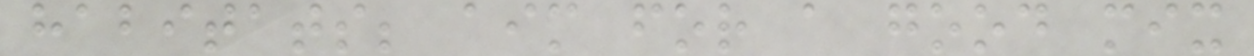habitats; aim for a good mix
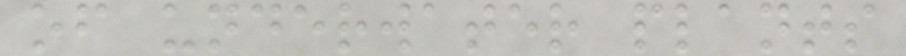of underwater plants
